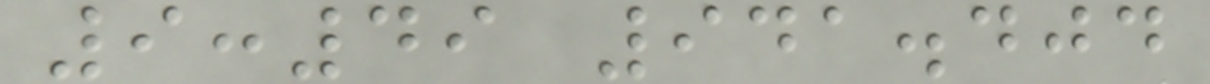9:49 941.404
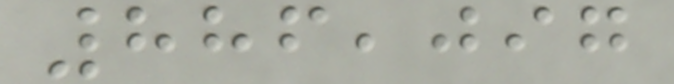886,097
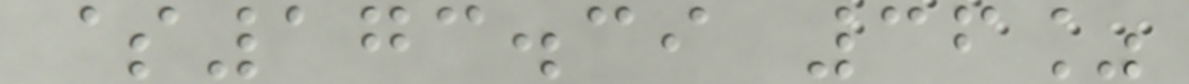$173.39 36%
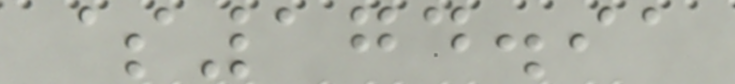$174.91
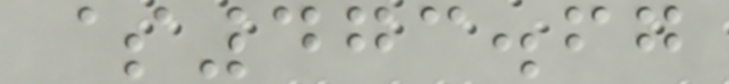$473.67
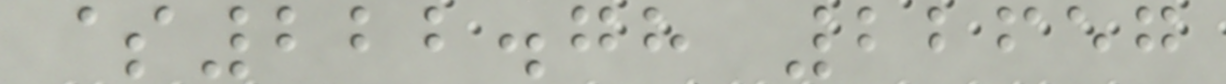$222.78 22657
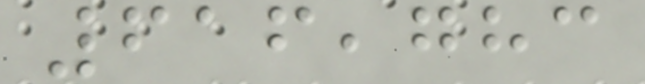616,783
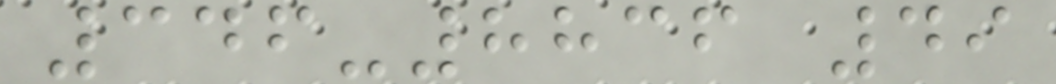346-8836 49
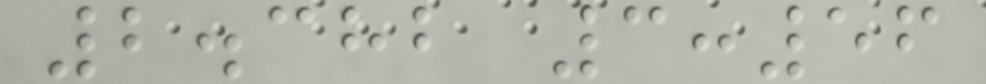2.382 3:56
